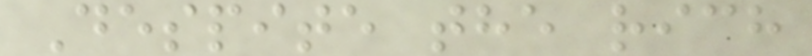Despite the rich
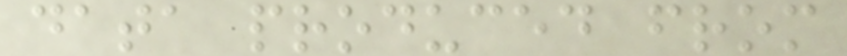data produced from
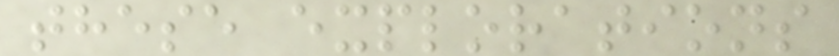these explorations
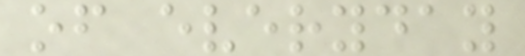of everyday
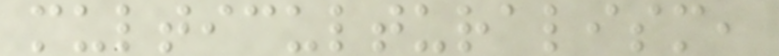multiculturalism,
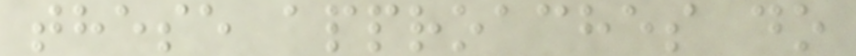these approaches do
